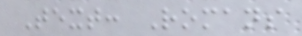Text: Romans
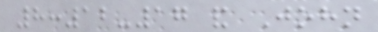8:12-17 and John
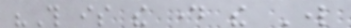"This is the day the Lord
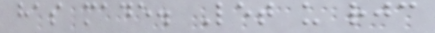has made. Let us rejoice
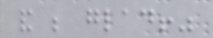and be glad!"
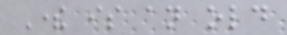There is an old
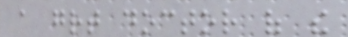a great doctor of the
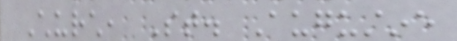Church, St. Augustine
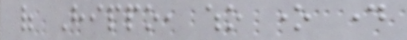of Hippo, who one day
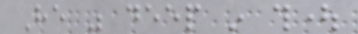He was deep in thought
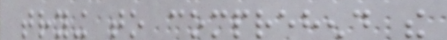trying to comprehend the
